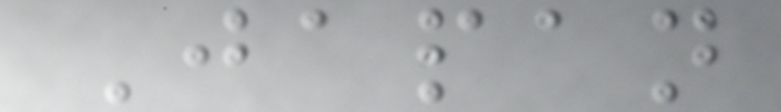Japan
